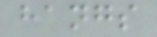hangs
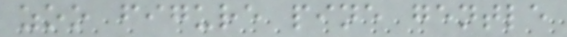zoo figure pine gentle
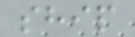ship
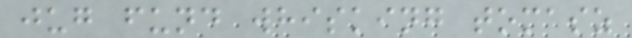jug fund whisking tomasz
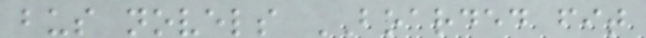bus novels BOARDED fit
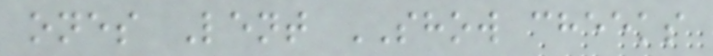ones Lent SHOW cheeks
